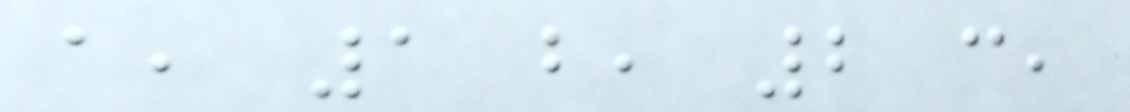a, 1 b, 2 c,
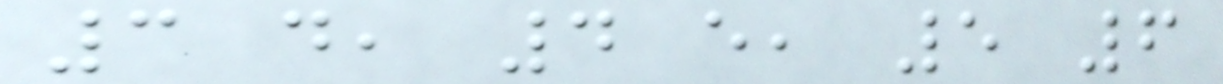3 d, 4 e, 5 6
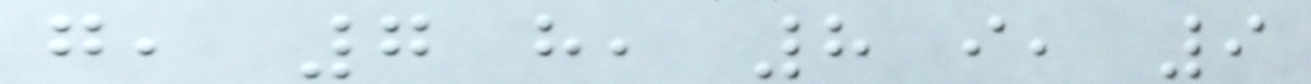g, 7 h, 8 i, 9
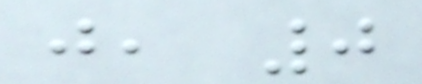j, 0
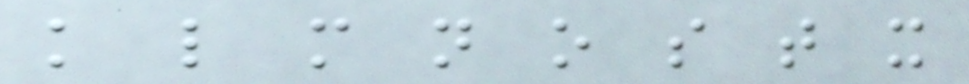k l m n o s t x
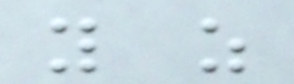y z
